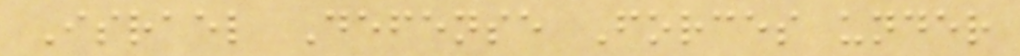Israel Defense Forces under
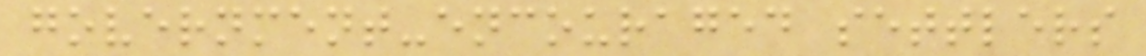government-encouraged settlers
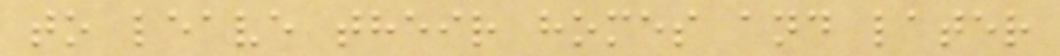to leave their homes and later
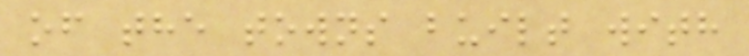of the towns built with
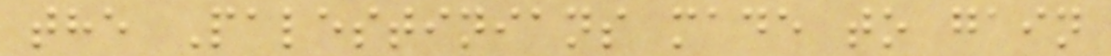the Palestinians made to gain
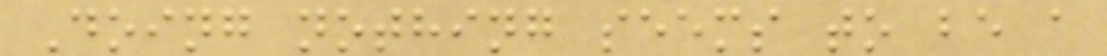Doing nothing seems to be a
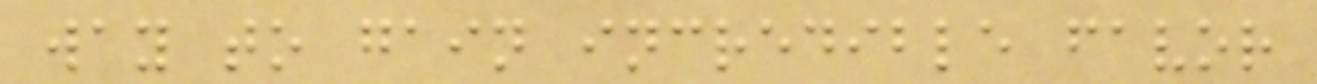way to gain incredible favor
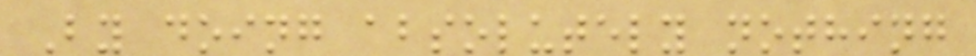By doing absolutely nothing
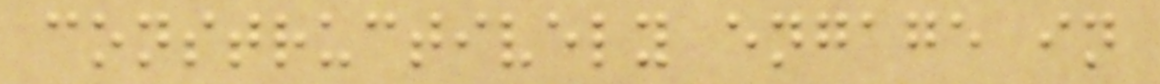constructively engage in
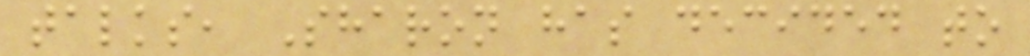talks, Sharon has decided to
